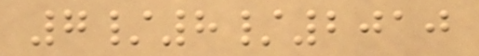7/8/2010
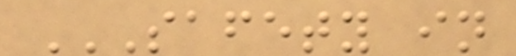SAFETY IN
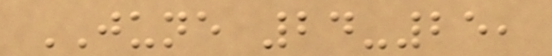JUNE 24-25,
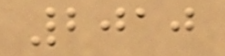2010
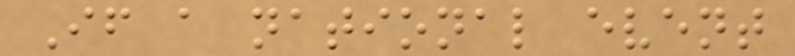If a national event
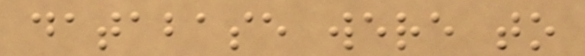database were to
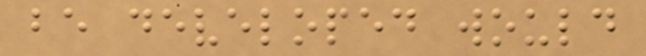be developed would
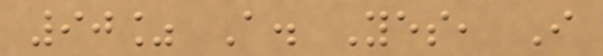90% A. Yes, I
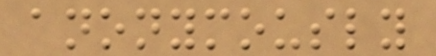anonymously
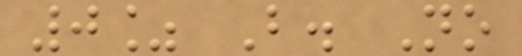0% B. No
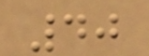40
